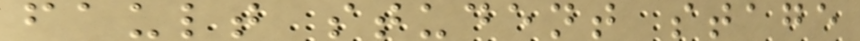fault student stage
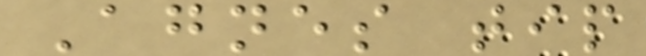Agnes tip
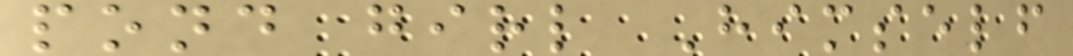pond girl Himself
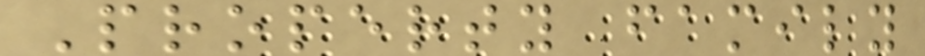Property family
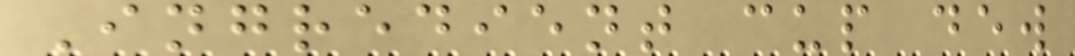Ingredient cup dew
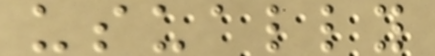usually
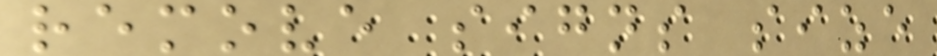remove signs size
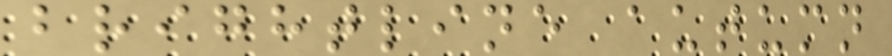brightline autumn
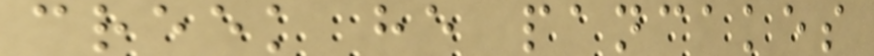creek he pancakes
